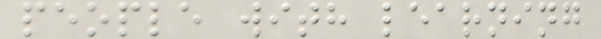people with learning
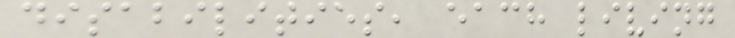disabilities, each living
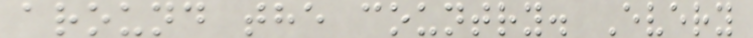around the country. Every
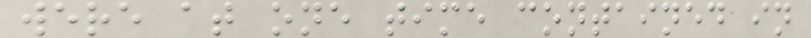were at one time contained in
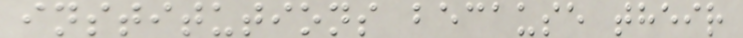institutions because their
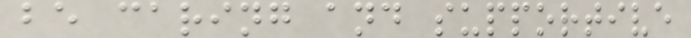be caring and supportive
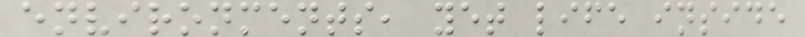environments, yet life inside
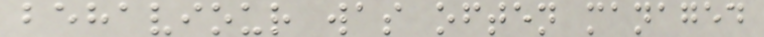behaviour was often managed
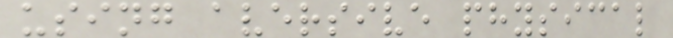using aversive physical
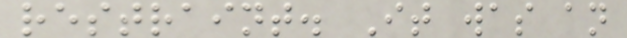restraint. It was an
